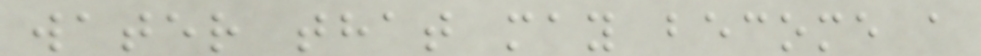water that may become a
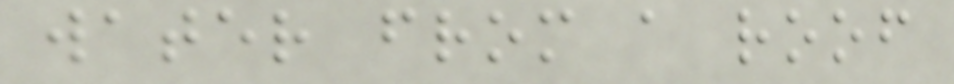water from a roof
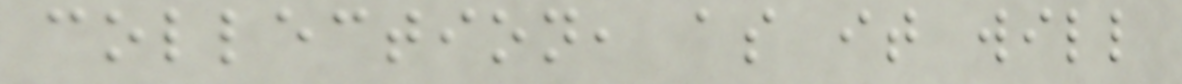collection, as it will
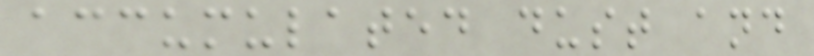accumulated dust and
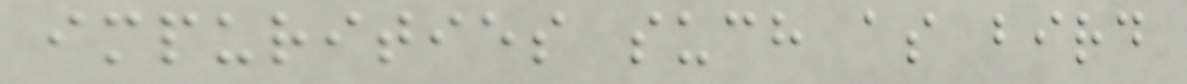impurities such as bird
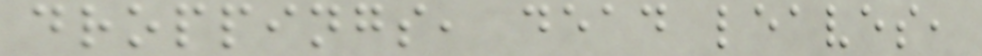droppings, dead leaves,
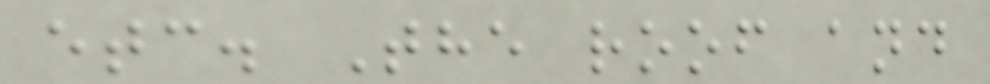etc. The roof and
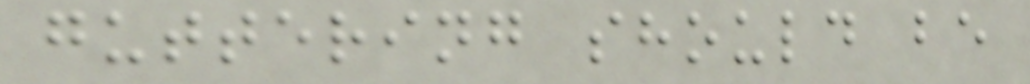guttering should be
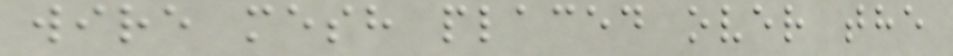wire mesh placed over the
